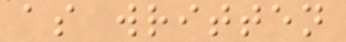as written
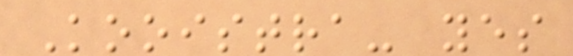Kooistra- yes
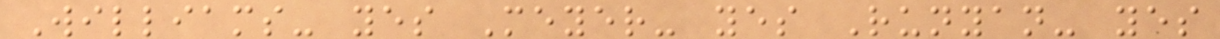Williams- yes Meyer- yes Runyan- yes
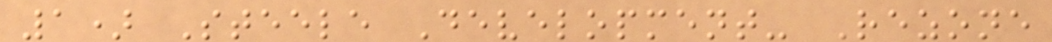1) Steele Development- Rezone
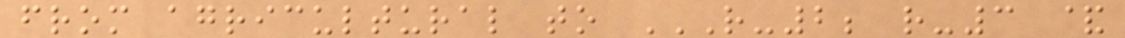from agricultural to R-2; R-3 &
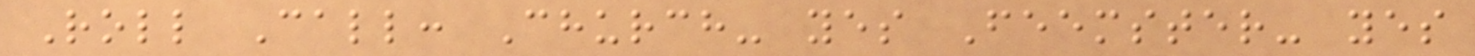Roll Call: Church- yes Feemster- yes
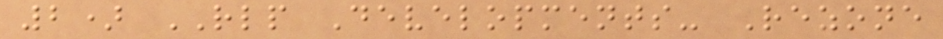2) RLP Developments- Rezone
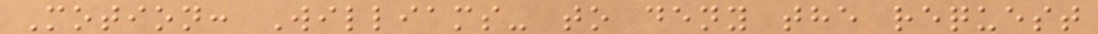Motion: Williams- to deny the request
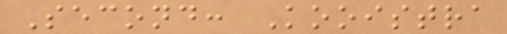Second: Kooistra
